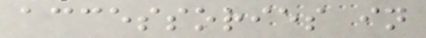accessories in
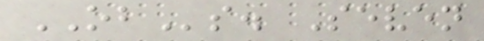OBs. Seven
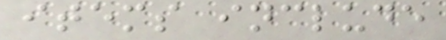items include
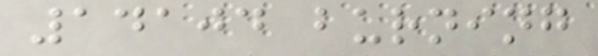14104 burning
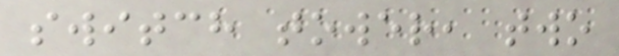switch tower, two
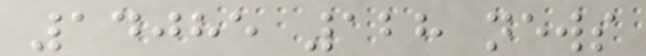14085 128 news
